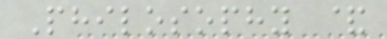Philosophy &
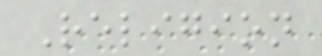Religion
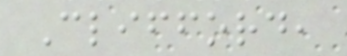Clifford,
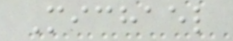Michael
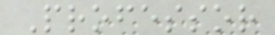Professor
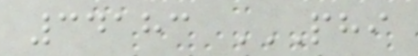34183 PHI
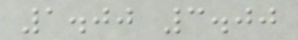1.00 3.00
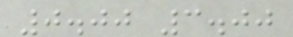0.00 3.00
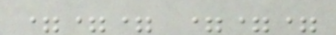=== ===
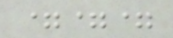===
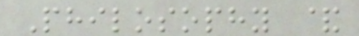Philosophy &
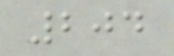204
